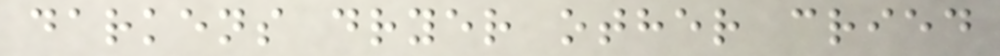darkens dryer other cried
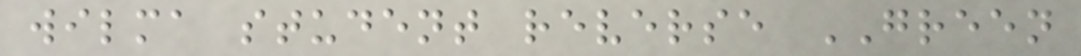wilma student reverse GREEN
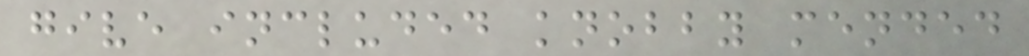give included knobby mended
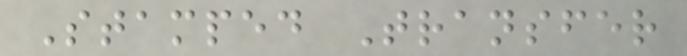Stamped Transfer
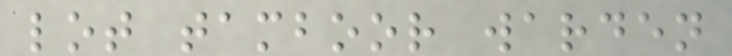lot tamboor warden
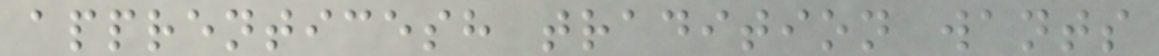apprenticesh tradition wants
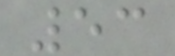53
